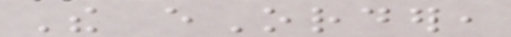The eOrder,
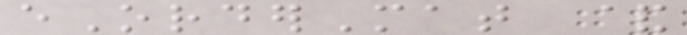eOrderMat &
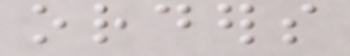orders
